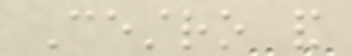Cestro and
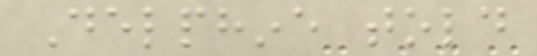Delphine told
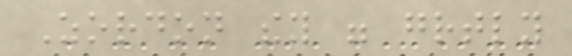Zordon they were greatly
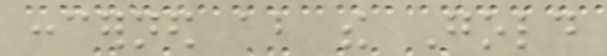concerned about the Gold
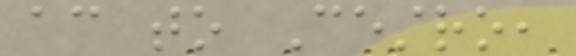according to Cestro,
